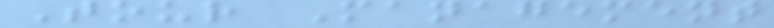Tour Management
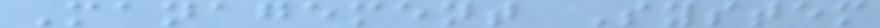Management System
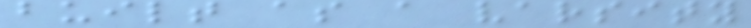built as a varsity
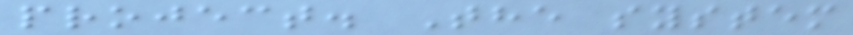project. The system
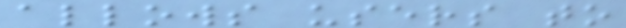allows users to
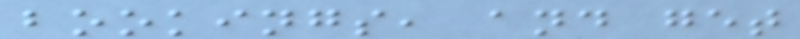bookings, and get
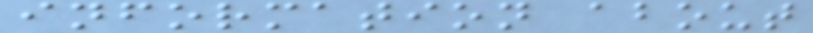information about
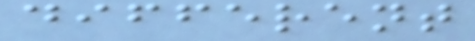different
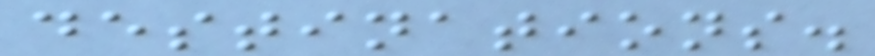destinations.
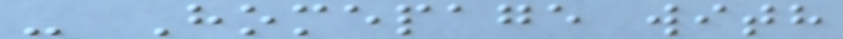- Homepage with
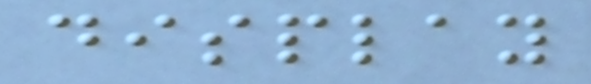display
